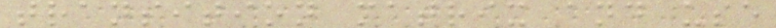transition matrix and use
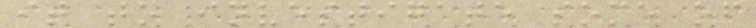it to investigate some of
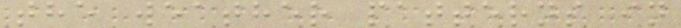the weather patterns in
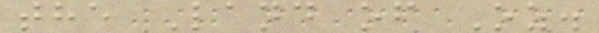the Land of Oz.
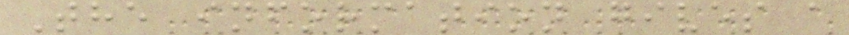The information gives a
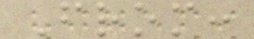From:
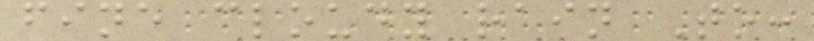fine cloudy rain To:
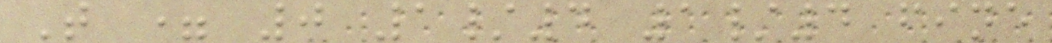T = 0 1/4 1/4 fine
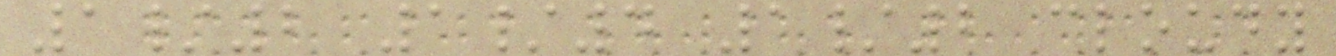1/2 1/4 1/2 cloudy
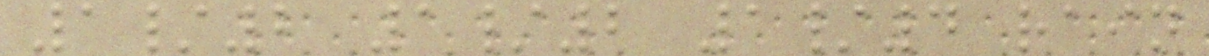1/2 1/2 1/4 rain
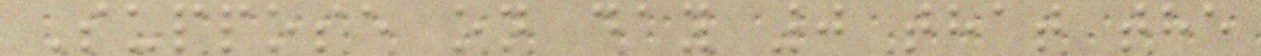Suppose on day 0 that the
